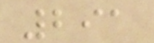291
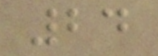24
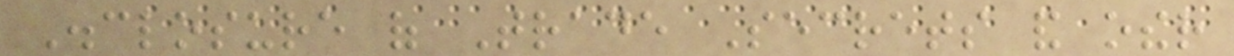Disclosure of Trade Secrets and other
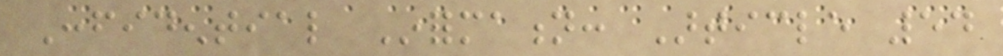Confidential Information: Article 54
